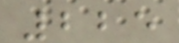225
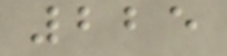225
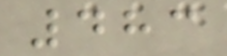483
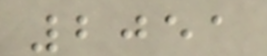2051
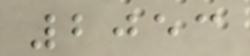2053
